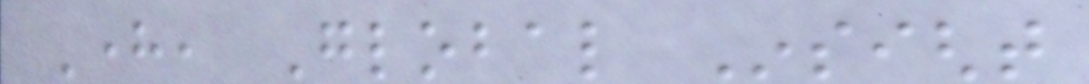Here, Global Insight
